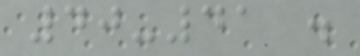40-41 .
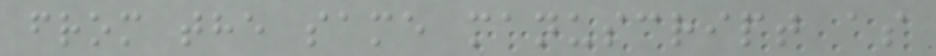from the same manuscript as
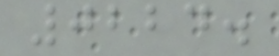0224.
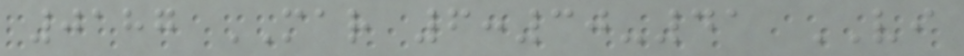0187 MAR 6:30-41 VI
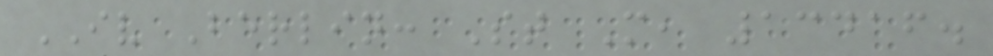IV Berlin: St M, 13416.
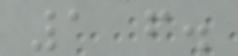1 f.
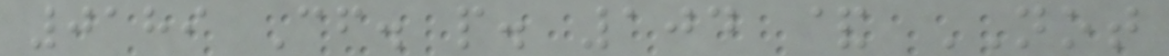0189 Cf. p. 104 & NOT
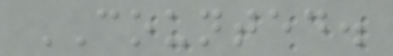COUNTED.
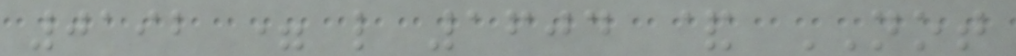0192 = l 1604 & NOT
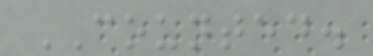COUNTED.
